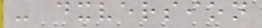- dxversion
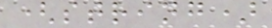(string)
